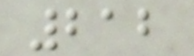212
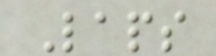Laps
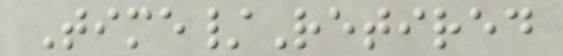Time/Retired
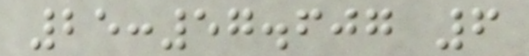25:57.607 6
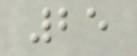25
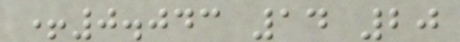+0.043 14 20
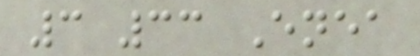3 33 Enea
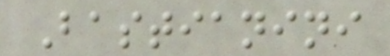Bastianini
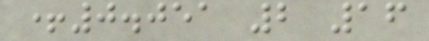+0.051 2 16
